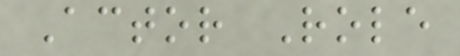Actor Role
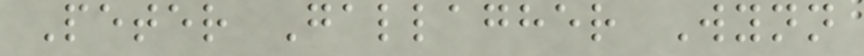Peter Gallagher Wynn
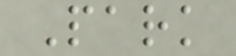Park
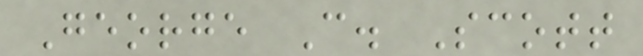George C. Scott
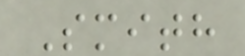Smith
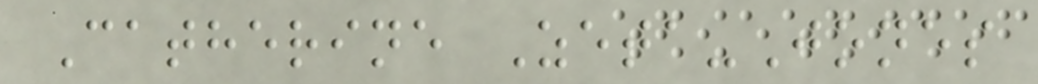Catherine Zeta-Jones
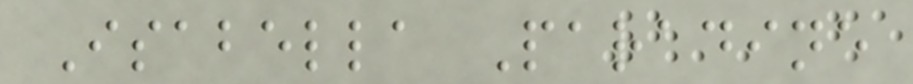Isabella Paradine
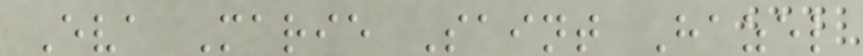Eva Marie Saint Hazel
